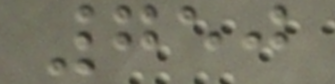750
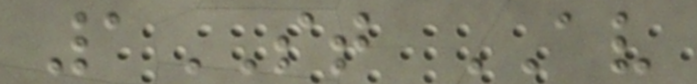1ST AV
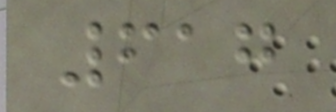617
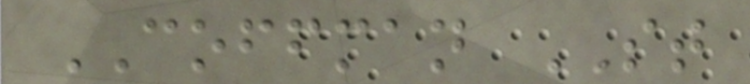COFFMAN ST
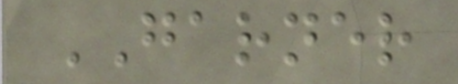GARNER
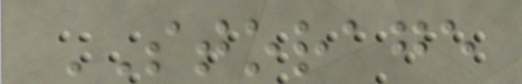STORAGE
